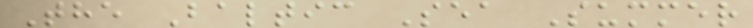The Baltic Sea Summer
